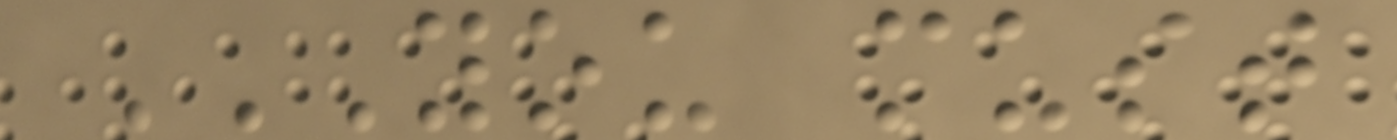YOU MUST
